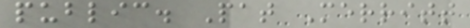public. Pat Merritt
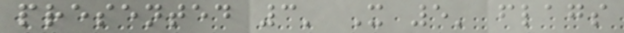presented 3' X 5' flags
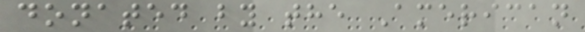donated by the American
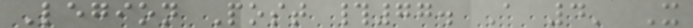Legion Post #77. A 4' X
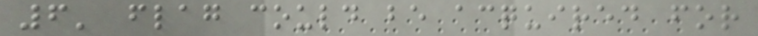6' flag could be acquired for
